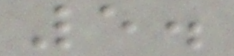5.
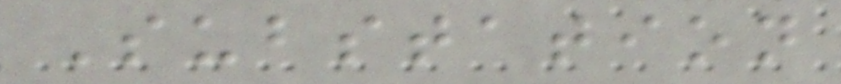Substation
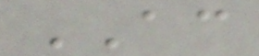AC
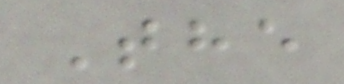The
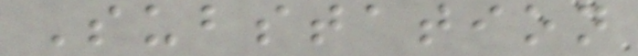Substation
